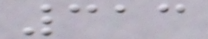313
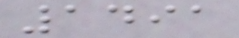1491
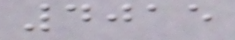4015
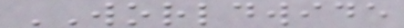WORLDWIDE
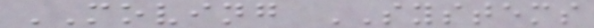MOVING SYSTEMS
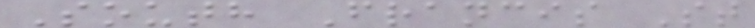South Francis St
